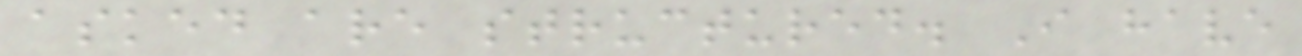asked are structured. I have
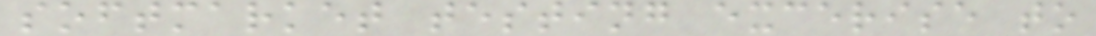softmarket testing excerise to
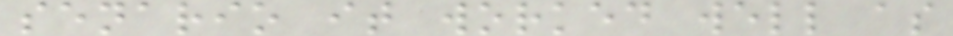senario it worked well as
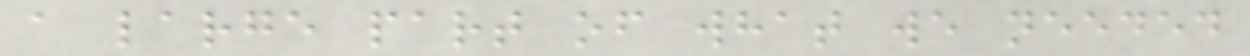a large part of what we needed
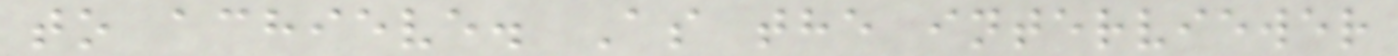to achieve. As the interviewer
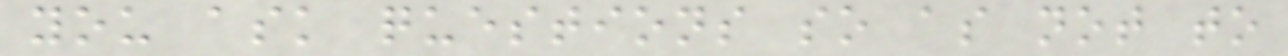you ask questions so as not to
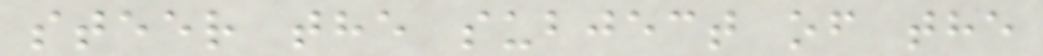steer the subject of the
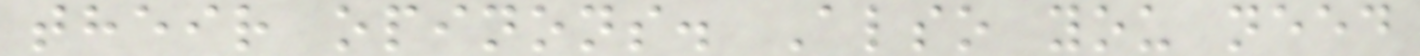their opinons. Also you need
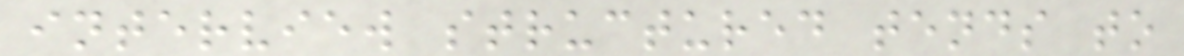interview structured tends to
